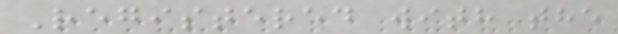Registered with the
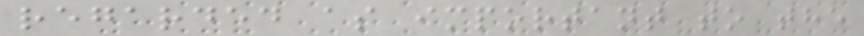regarded as important to the
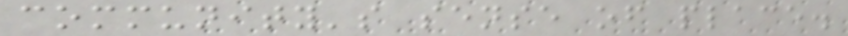community's sense of place.
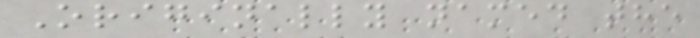Originally named the
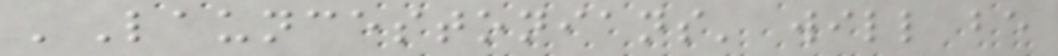'Launcestonians' will be
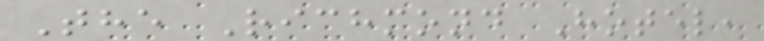The Richmond Hotel,
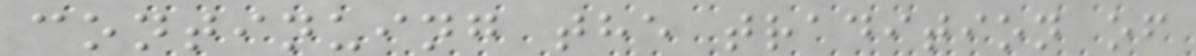continuing the tradition of
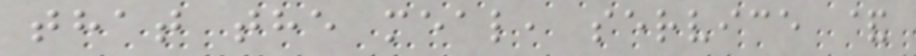that the meal, service &
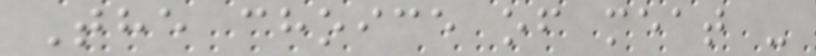The choice of meat -
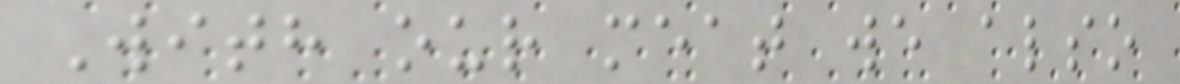With our meat we also
